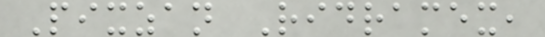Pixzan Ridramex,
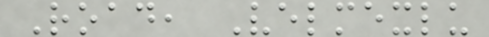Road, Velmexlu
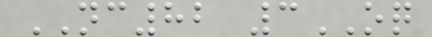NC82 3OQ
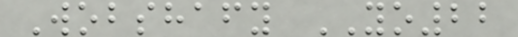Wobshafy YO22
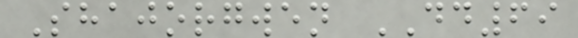Shajorgwen DD69
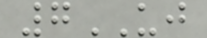7UJ
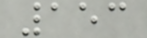153
